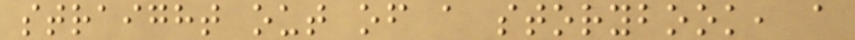straight out of a storybook, a
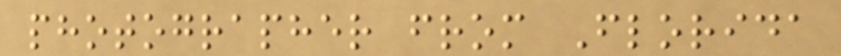photographer from Florida
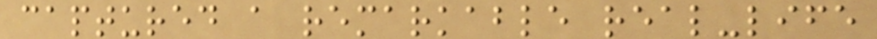captured a remarkable real-life
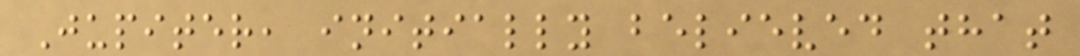Jupiter, initially believed that
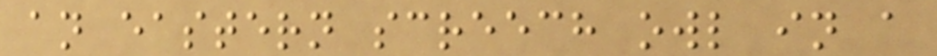an eastern screech owl in a
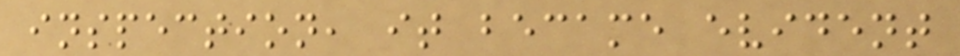inspection, it became evident
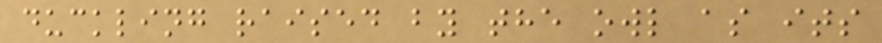duckling raised by the owl as its
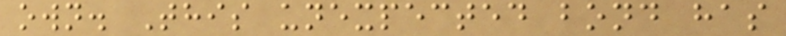own. This unexpected bond has
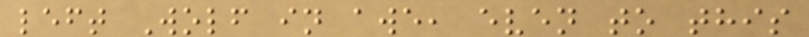left Wolf in awe, even to this
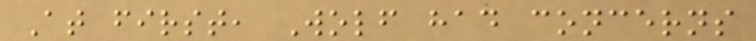At first, Wolf had concerns
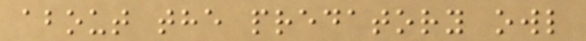about the predatory owl
